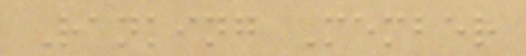Ranking Member
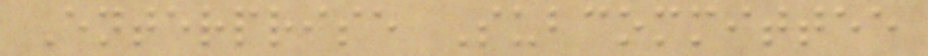Enterprise Subcommittee
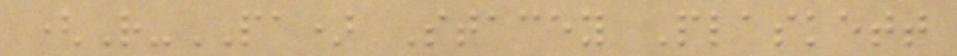(R-PA) Stacey Plaskett
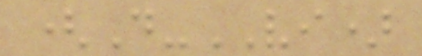(D-VI)
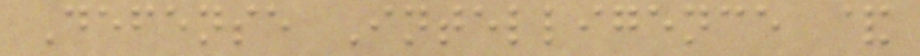Defense Intelligence &
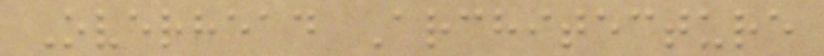Overhead Architecture
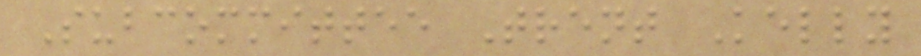Subcommittee Trent Kelly
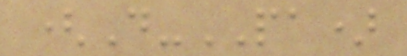(D-PA)
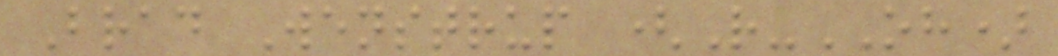Brad Wenstrup (R-OH)
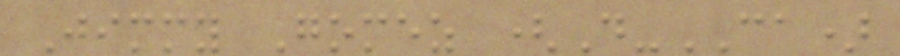Jimmy Gomez (D-CA)
